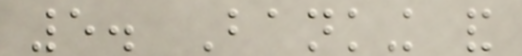5. Banking and
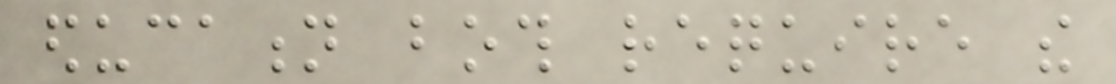education both require the
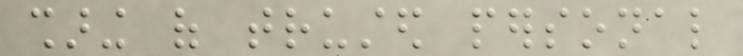sharing of trusted personal
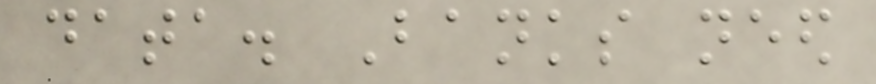data. Banks need
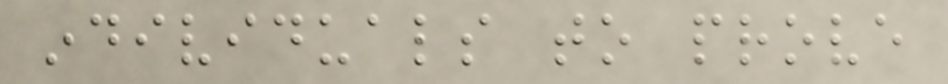individuals to prove
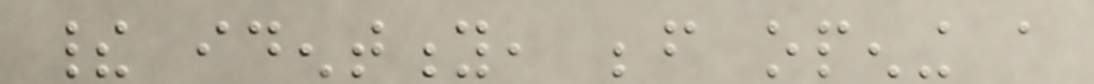their identity, before opening a
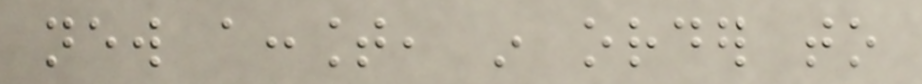new account, in order to
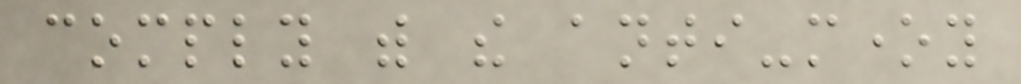comply with the anti-money
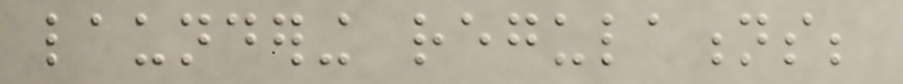laundering regulations;
